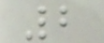2
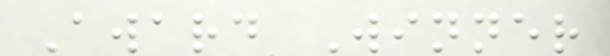Award Winner
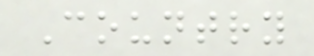Country
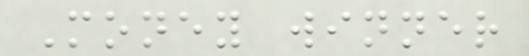Money winner
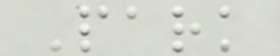Park
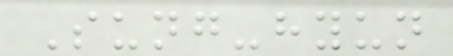Sung-hyun
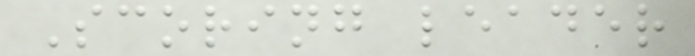Scoring leader
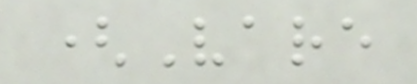(Vare
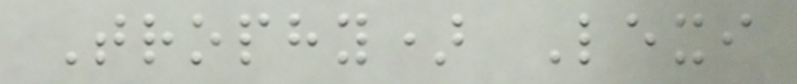Trophy) Lexi
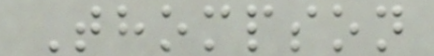Thompson
